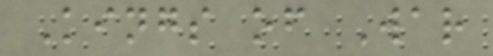Kings of War
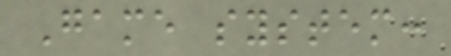Game system:
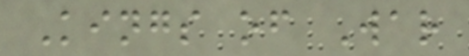Kings of War
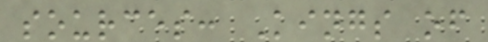sources: Kings of
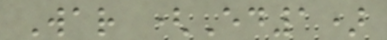War (Ed1)
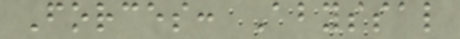Forces: Abyssal
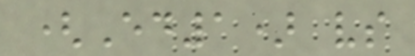(Ed1) vs
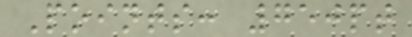Points: 750pt
